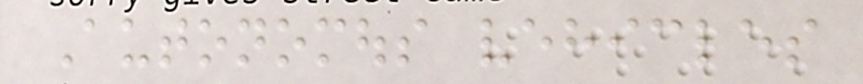Autonomous vehicles
